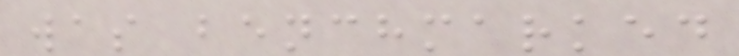was benchmarked
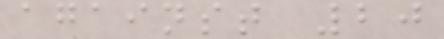against 20
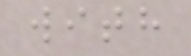with
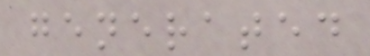generated
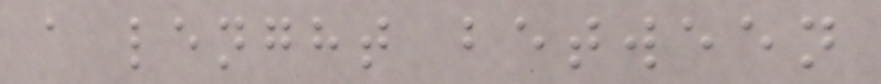a lenght between
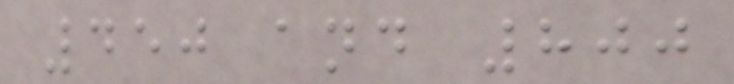450 and 800
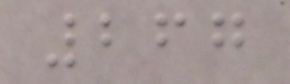267
